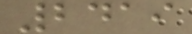2419
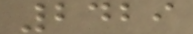2429
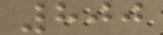800
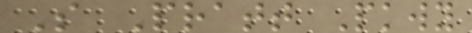S Pratt Pkwy
